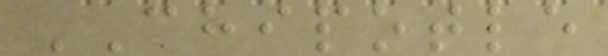CHIPOTLE
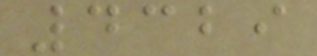4329
